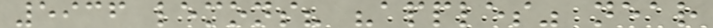5936 lemons? "apples" near
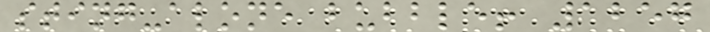sting-alone bubble! 1257
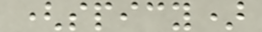(spicy)
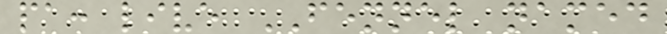pa: live FENNEL named
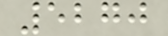5270
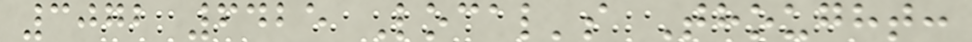3072 6425 Local's Thought:
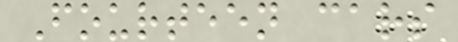Fourteen cars
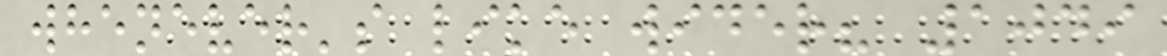whenever's like wider? 1049
